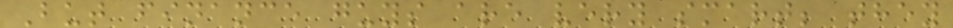But finance guys are very smart; they
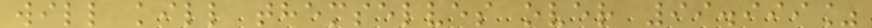will kill themselves over 99.999%
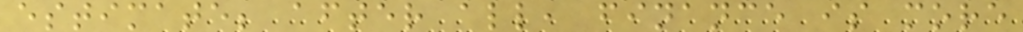estimate; after all, finance is more
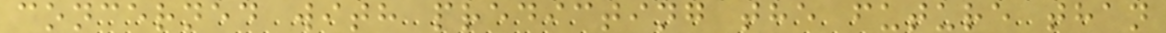concerned with predicting the future than
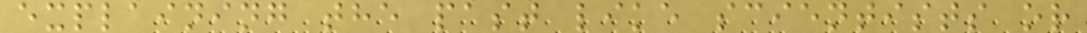explaining the past like scientists or
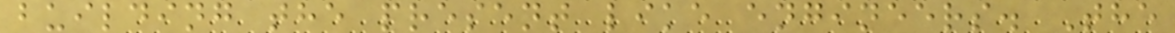building the present like engineers. The
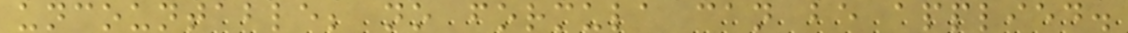uncountable; no formula can be applied.
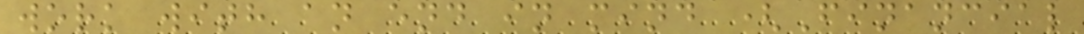work with an end in mind (Financial
